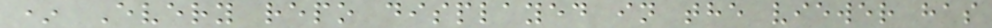* Every repo displayed in the viewer has
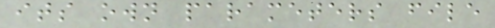its own parameters file
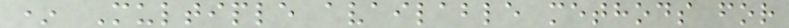* Multiple available methods for
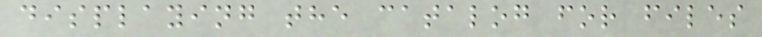displaying the catalog for files
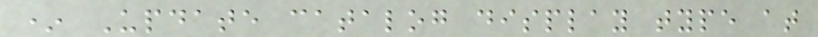* Update catalog display type at
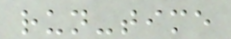run-time
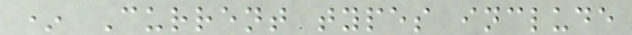* Current types include
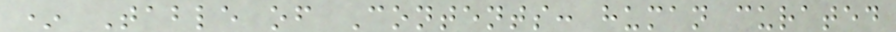* Table of Contents: human curated
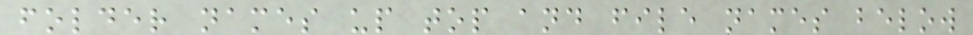folder names up top and file names below
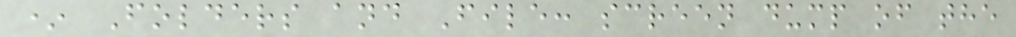* Folders and File: screen dump of the
